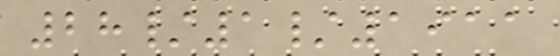28/1/1911
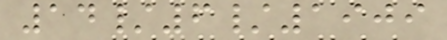14/6/1909
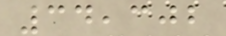34,302
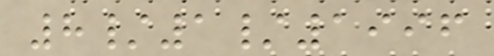8/1/1996
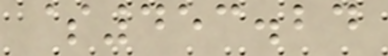$453.24
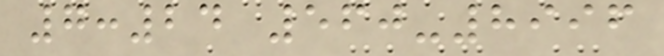7:24 560-8996
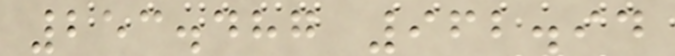253.487 962.94
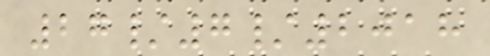27/7/2018
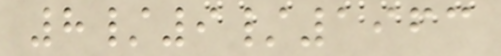8/9/1963
